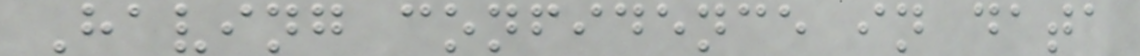Having confidence in data
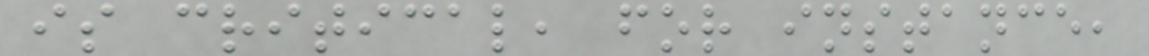is critical, for instance,
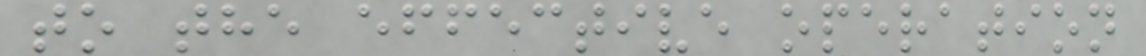to the effective operation
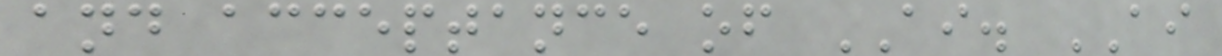and acceptance of AI. AI
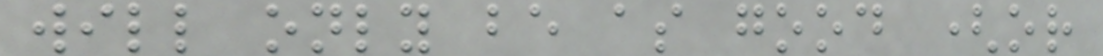will only be as good (or
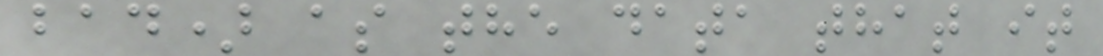bad) as the data that it
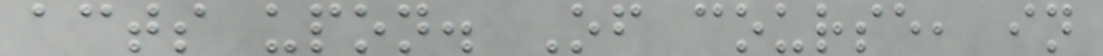acts upon. Of course, in
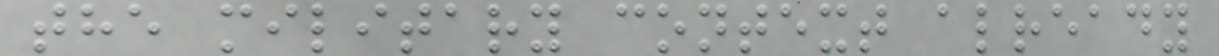the military context already
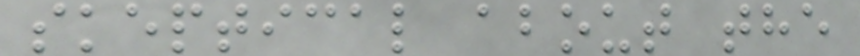skeptical about the
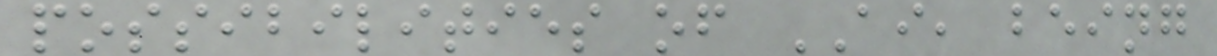possibilities of AI, being
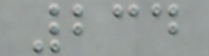234
